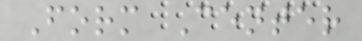Form Center
